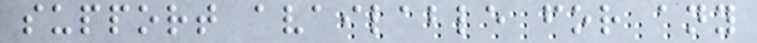support available for any
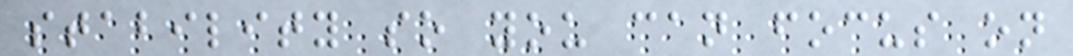stability so you can focus on
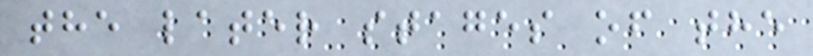the later stages of the
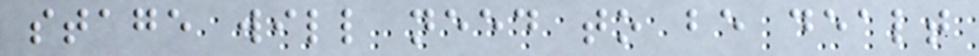stage will need to be dealt
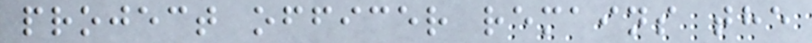project officer remains the
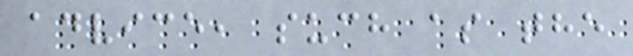advice, such as the
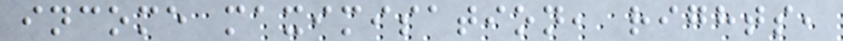income maximisation, rights,
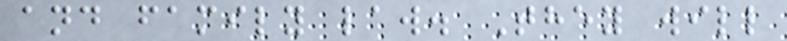and family law. They will
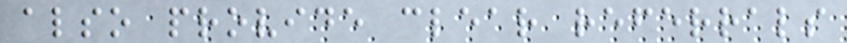also provide clear referrals
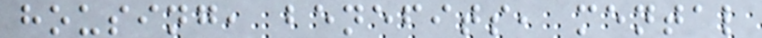housing, benefits, mental
